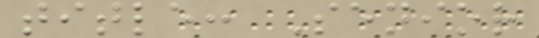title: Senior
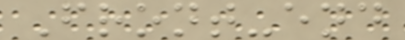Front-end
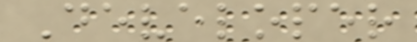Developer
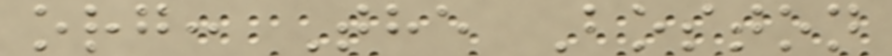org: The Boston
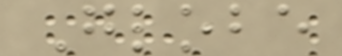Globe
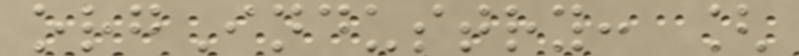orgIndustry: [
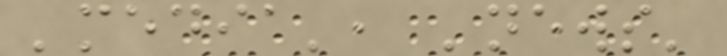'media', 'news'
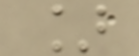]
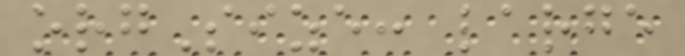orgSize: large
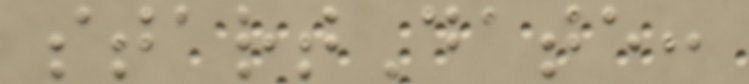startDate:
